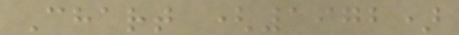Chart (1972)
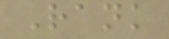Rank
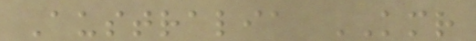Australia KMR
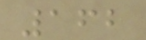162
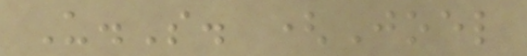U.S. (Joel
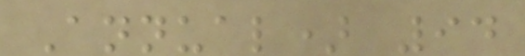Annual) 94
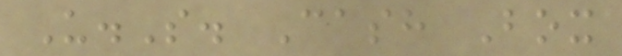U.S. Cash Box
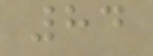84
